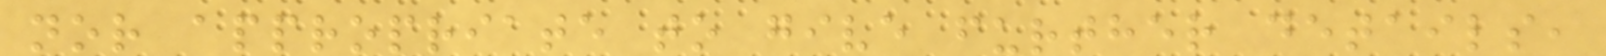nor appropriate to give further details,
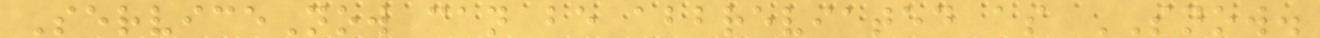ServiceNow can be abbreviated as SNOW.
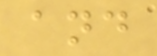and
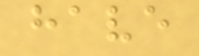have
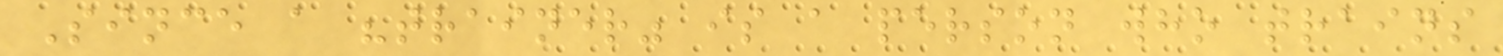Since a "trainer" is a person who trains
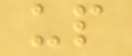up
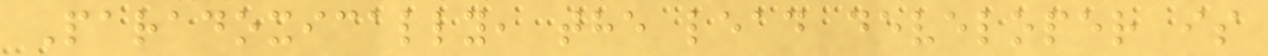Paradoxically, the lead developer is
